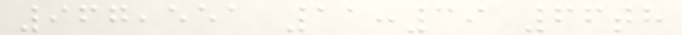967,551 11:39 66th
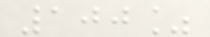100%
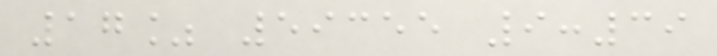17% 59355 9:39
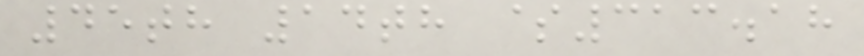45th 14th $313.18
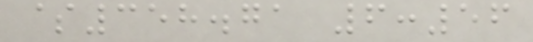$358.71 6:56
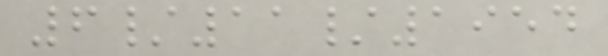6/11/1954
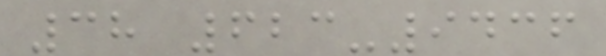38 623-9436
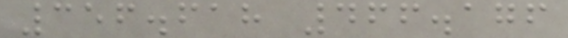356.618 466.176
